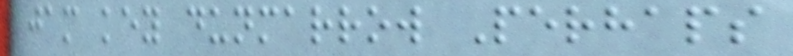jam key dunmarrow Perhaps
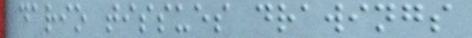dario tissues drawings
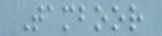Tamboor
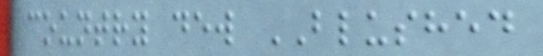country dew BLUSHED
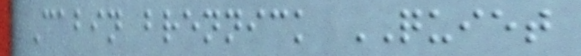Cabin brennick QUIET
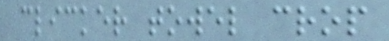clicker towel crop
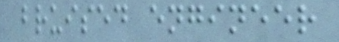bruised engineer
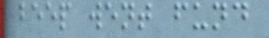beep went fund
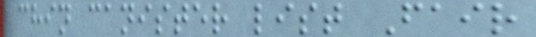chin canister list Fair
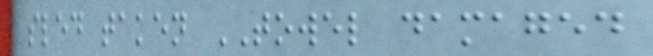sled taken TOWEL damaged
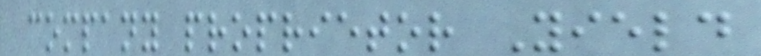company proprietor Yield
